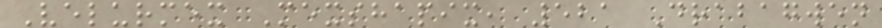Velurmex Mexshapix, 521 Drabagwen
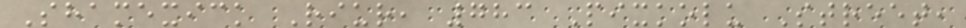Shamexick Riur, 783 Pixkolu Street,
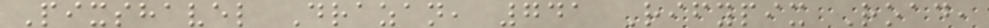Pixshavel Drazan, 741 Rifypix Road,
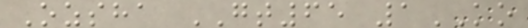Ozsha GT65 1KO
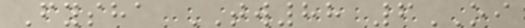Fysha TW88 6OI
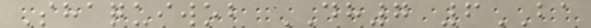Shaquiwob DH7 6BA
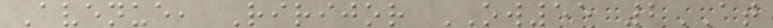Avenue, Ririjor OW55 2AT
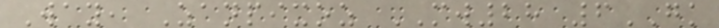Way, Zanpixoz MW28 6GK
